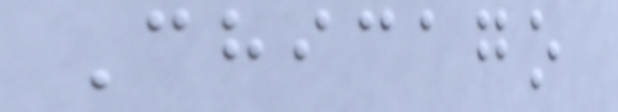Chicago
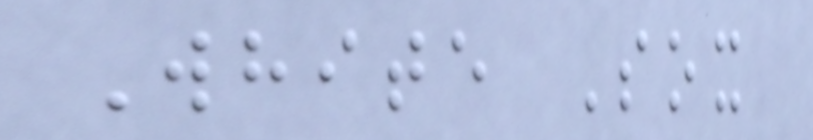White Sox
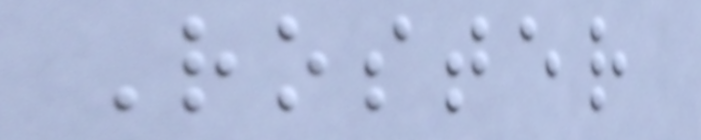Roster
